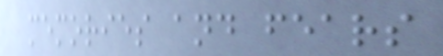memories and fears
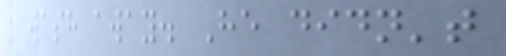wash away. He didn't
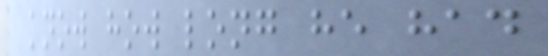know how long he had
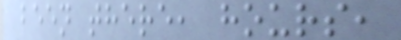been there, hours,
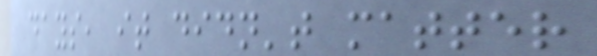days, it didn't matter
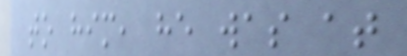to him, he was at
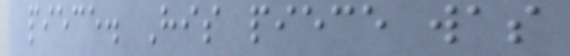piece. His piece was
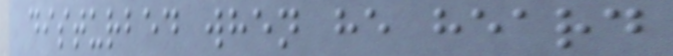disturbed when he heard
